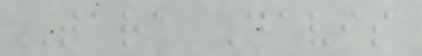Tara Davis
